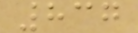837
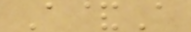A&A
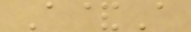A&A
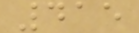415
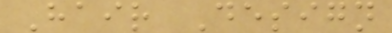Hair Design
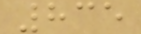835
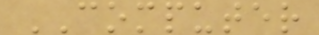COMPUTER
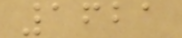1621
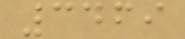3469
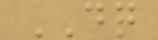DQ
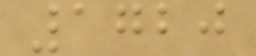1720
